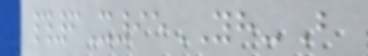#6X95YH-B
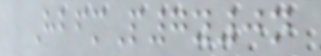HbfmP7y0n
